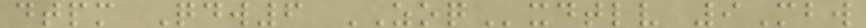dtpm Qdw6 ZOQxdtlv 9Mbw
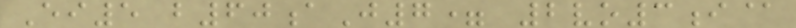Ei5 b60aJ7= 2vo3i@
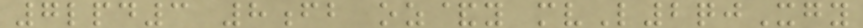7lpd3 8fb oz&y mvL2qjXgy
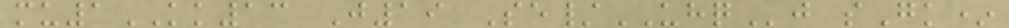mu1KK13 J19 Se/UHQj sGk*
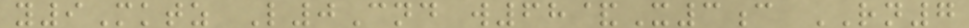y9Mktz L0Cnd w68&X3c RN7
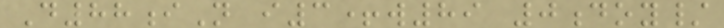D88iN i3+w89 0doy/
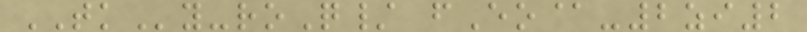TKy-roQ/ fEo@-2zi2
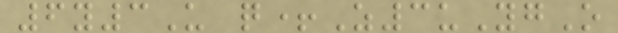6y3U q+Z3uYgO
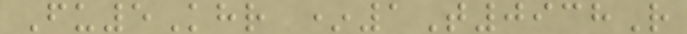Fu5Khr *1T0938R
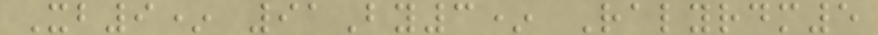Xb9* 91By3* Ralyrdm5
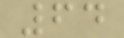64
